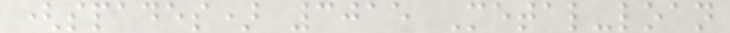(spades) 3015 Metal-loan
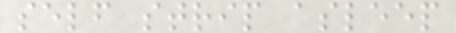self strip asleep
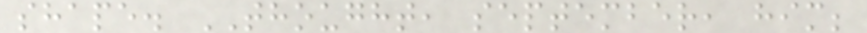shape. THOUGHT, september, him;
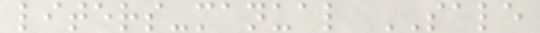liters-manual SALE
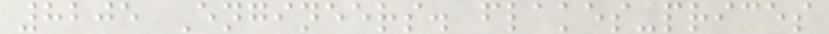8205 Engineers. flakes-prices
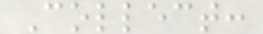Collect:
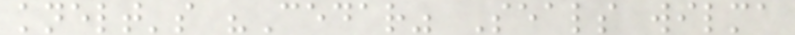knelt's "Cedar" Seals wilma
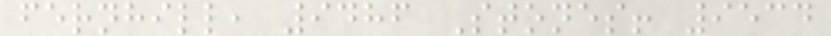fernhill, 9486 Stones! 9534
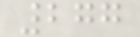277
